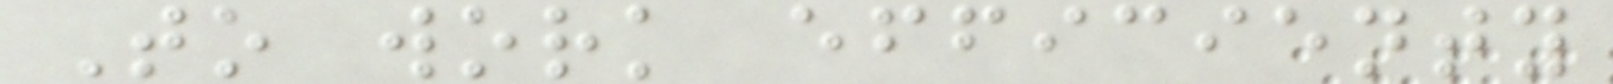To work efficienty
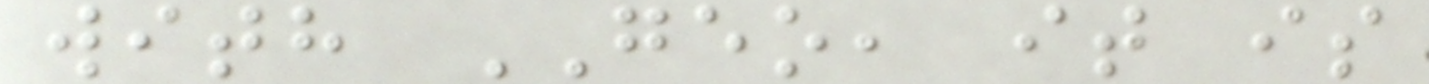with GEO, it is
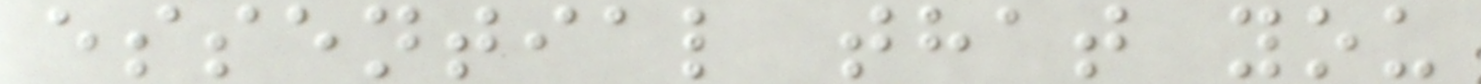essential that you
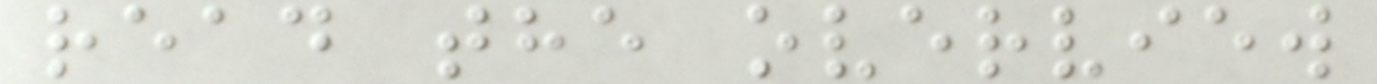read the overview
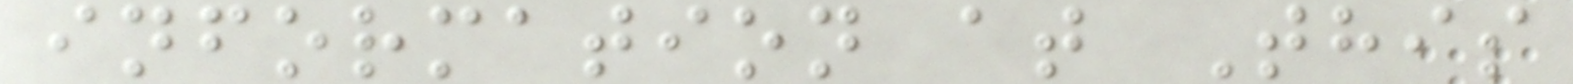information at This
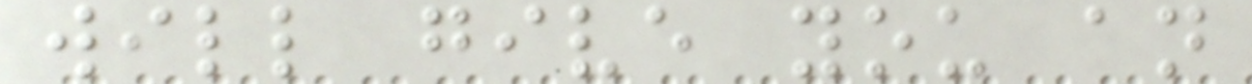will give you an
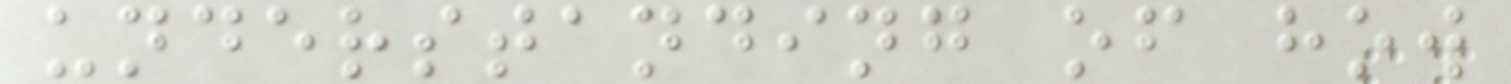understanding of how
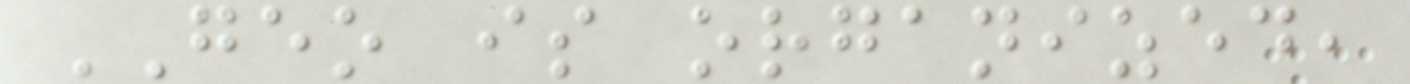GEO is organized,
